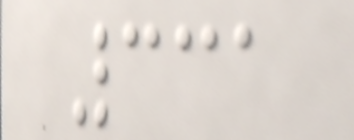331
